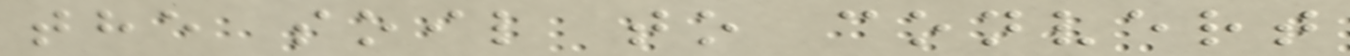the soil to convert
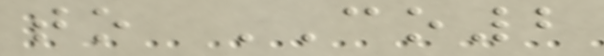to CO2
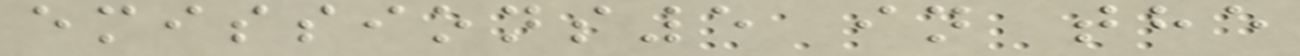emissions5 in the
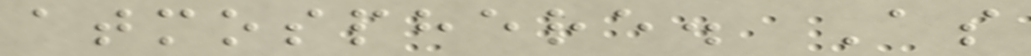atmosphere. As
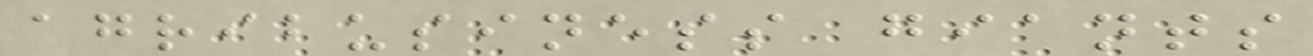agribusiness giants
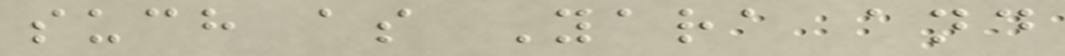such as Yara and
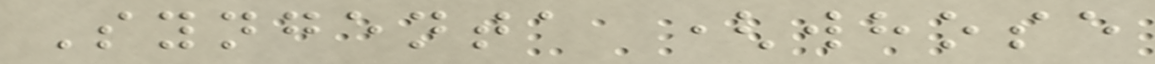Syngenta (whose
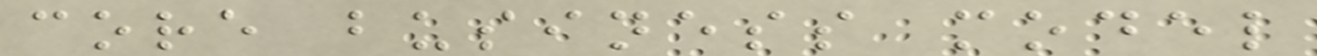core business model
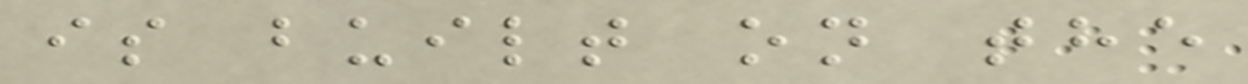is built on the
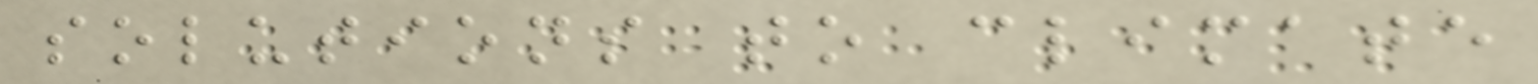solutions to climate
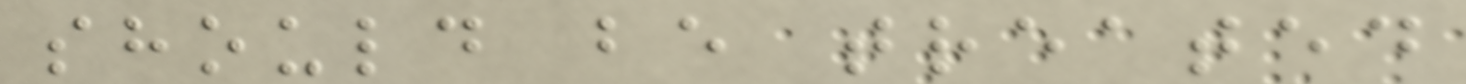should be treated
